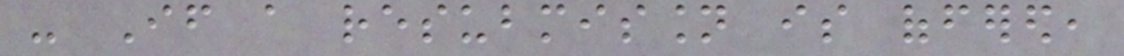- If a resubmission is offered,
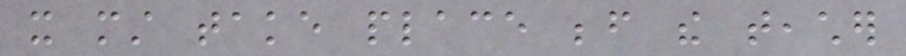it must take place before the teacher
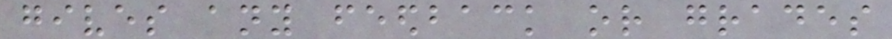gives any feedback or grades
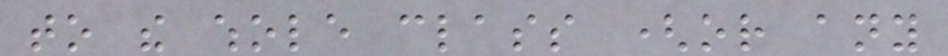to the whole class (or any
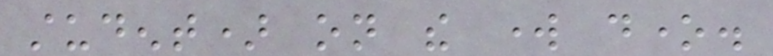student) on the work done.
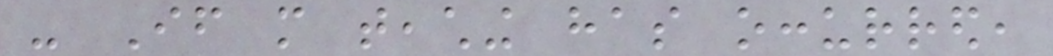- If more teaching has occurred,
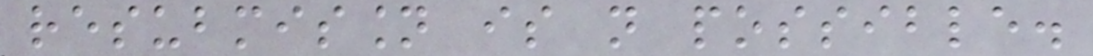resubmission is not possible.
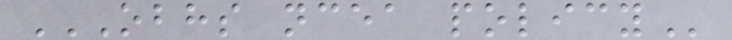OBHS NCEA POLICY
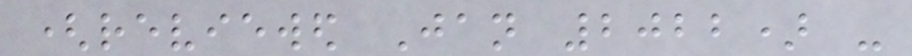(reviewed Jan 2022) -
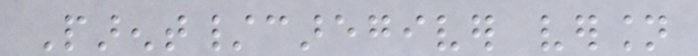Parent/caregiver version
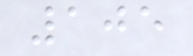105
